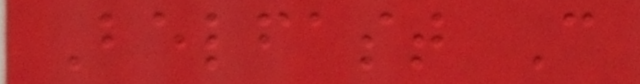Belfast C
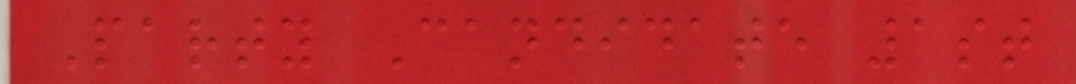Party Candidate 1st
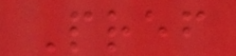Pref
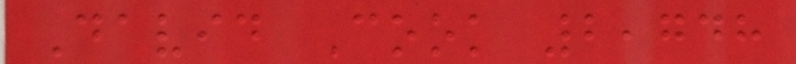David Cook 2,748
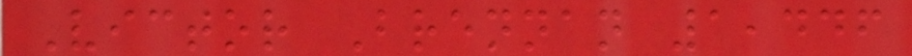Victor Brennan 1,446
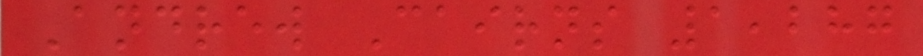Andrew Cairns 1,287
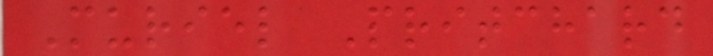Muriel Pritchard
